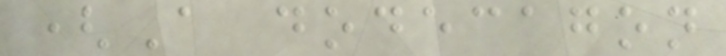(A dodecagon
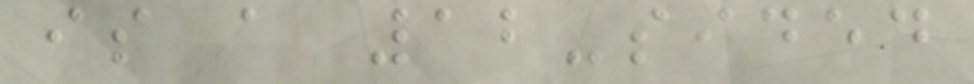is a 12-sided
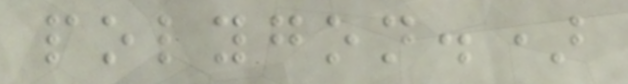polygon.)
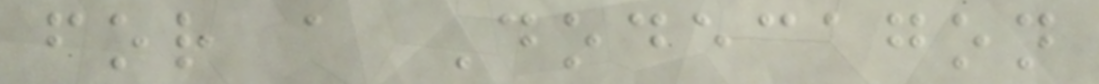for a Dodecagon
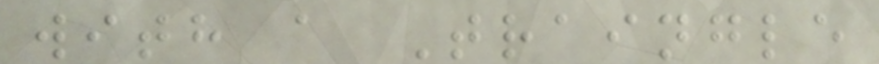with a Traingle
